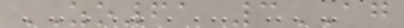ZO61 3AG
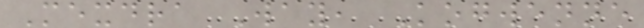Mexdra Way, Kogwenne
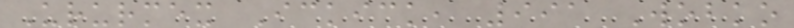Ururmex Ickick, 991 Wobko
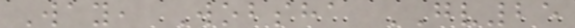Way, Wobsha GV25
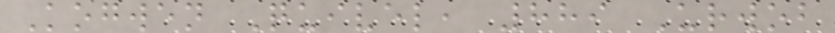Kogwen Quivel, 889 Urwob
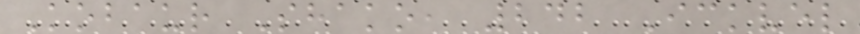Kobaur Shako, 242 Ickvel
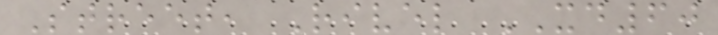Street, Rivel XD60
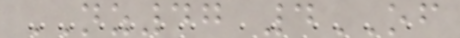NZ47 4OF
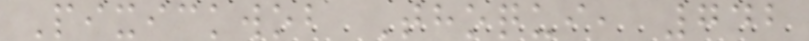Pixickwob Thoqui, 742
